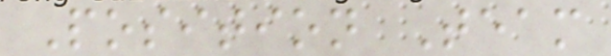Position Team
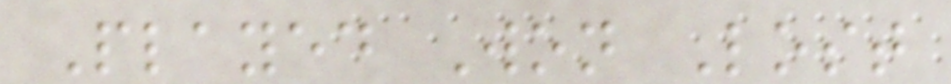Played Won Lost
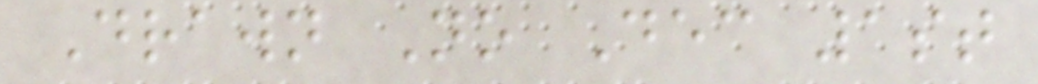Drawn No Dec 1st
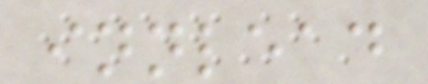innlead
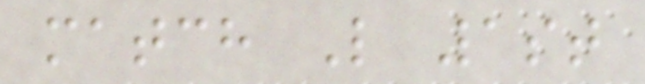match L 1st
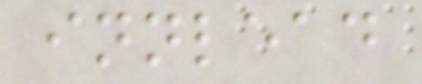innlead
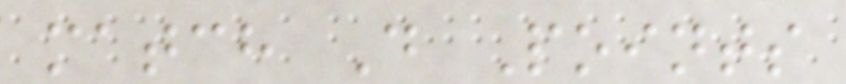match D Points
